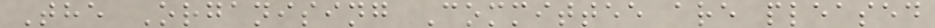The Organising Committee are pleased
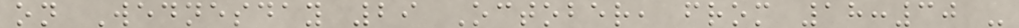on Wednesday 29 October, from 18:30 -
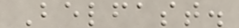Belfast.
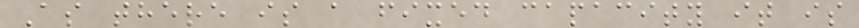As there is a fixed capacity it is
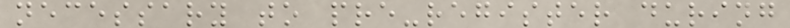necessary to pre-register during
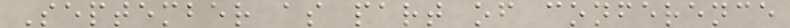September as part of conference
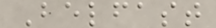Belfast
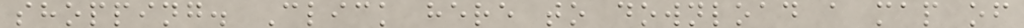shopping. Click here to download a map of
